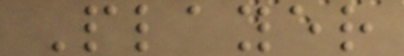Player
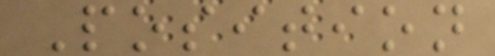Position
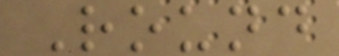Round
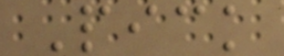Pick
